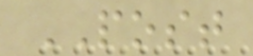POST
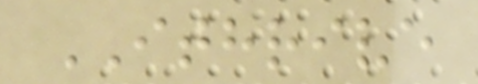ITHRIVE
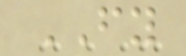FY
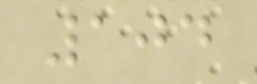104
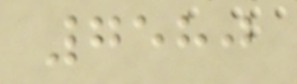7580
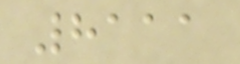8111
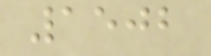1502
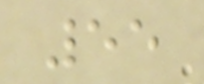55
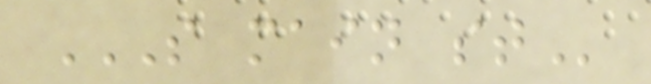S MAIN ST
